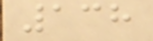138
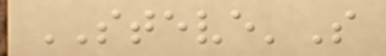STEVE'S
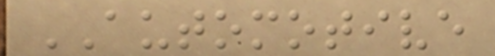AUTOMOTIVE
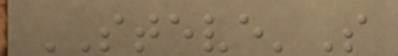STEVE'S
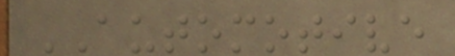AUTOMOTIVE
